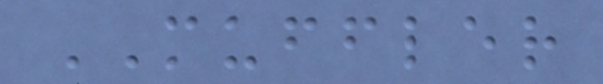MUFFLER
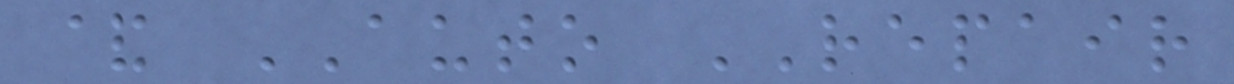& AUTO REPAIR
